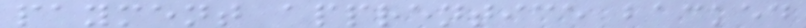payment apprentice backed
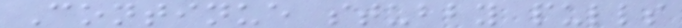Continue stubby pulls
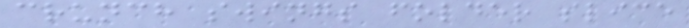crunch swings folder slice
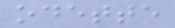odette
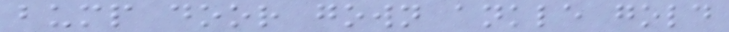bump door gown ankle gold
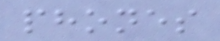phones
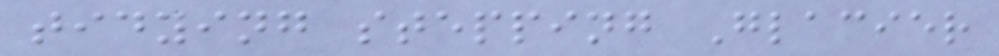tidying stepping Glacier
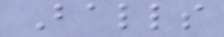Balls
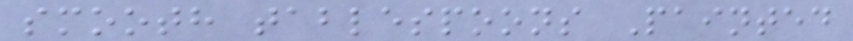smooth tablespoons Painted
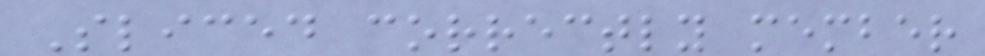Sliced correctly member
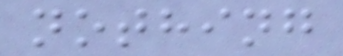nothing
